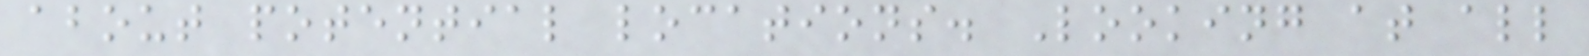about potential locations. Looking at all
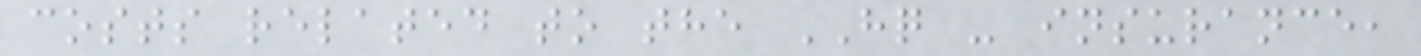costs related to the HQ - insurance,
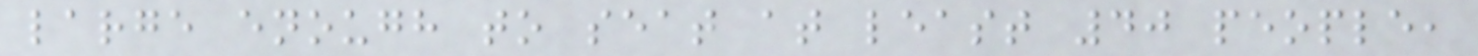large enough to seat at least 40 people,
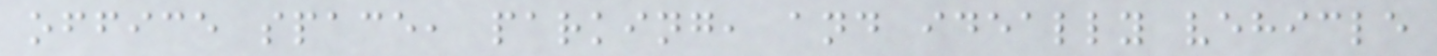office space, parking, and ideally vehicle
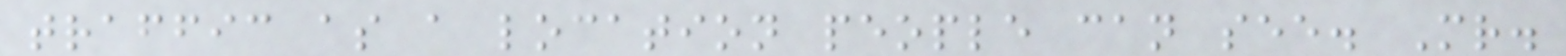traffic as a location people can see. Mr.
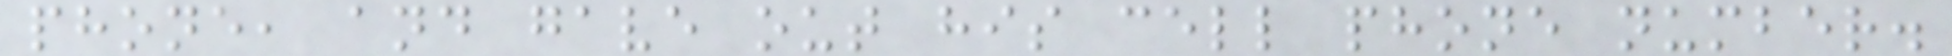phone, and gave out his cell phone number.
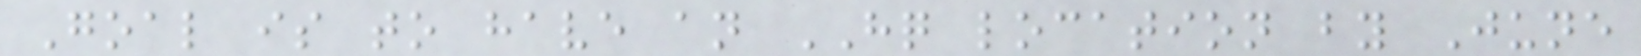Goal is to have an HQ location by June
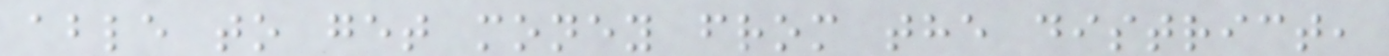able to get money from the district,
